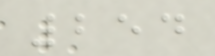254
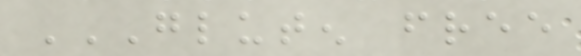GLUTEN FREE
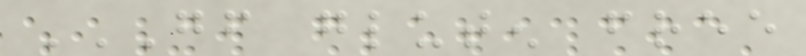GF GLUTEN FREE
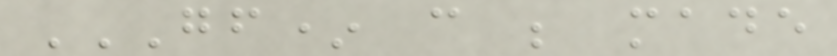GF* CAN BE MADE
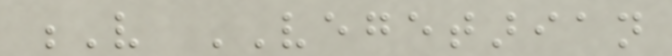V VEGETARIAN
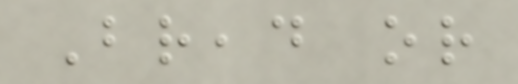Bread or
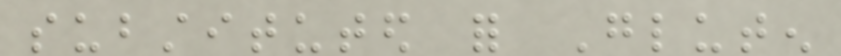substituted for Gluten
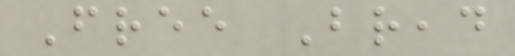Free Bread
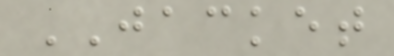JACKET
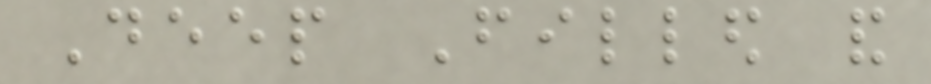Deep Filled and
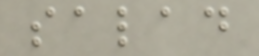salad
